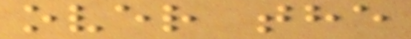over the
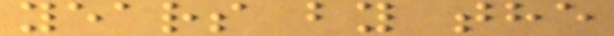years by the
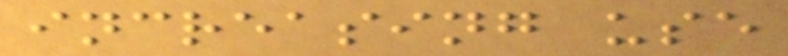increasing use
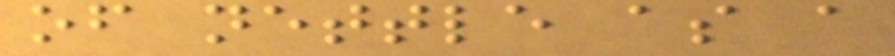of nettle as a
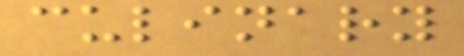culinary
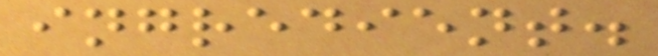ingredient.
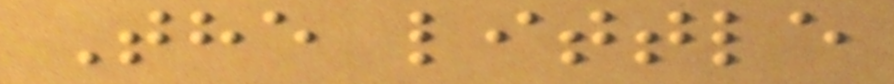The little
